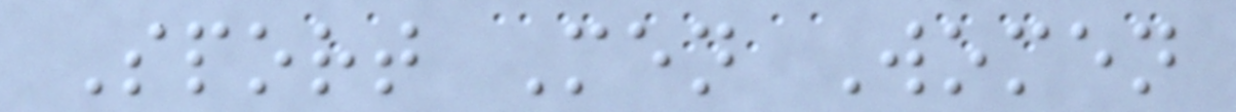Sport Men Women
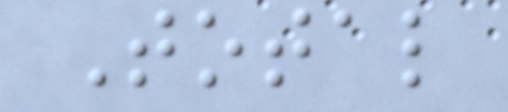Total
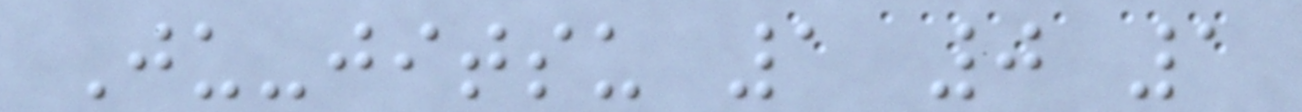Ju-jitsu 1 0 1
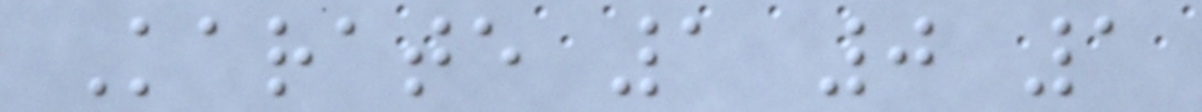Karate 1 0 1
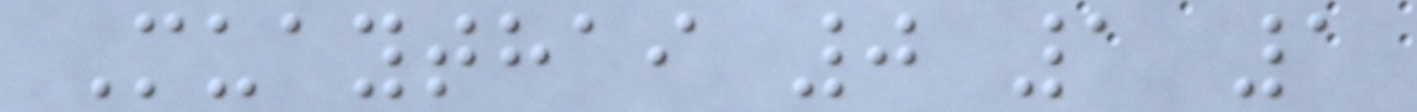Muaythai 0 1 1
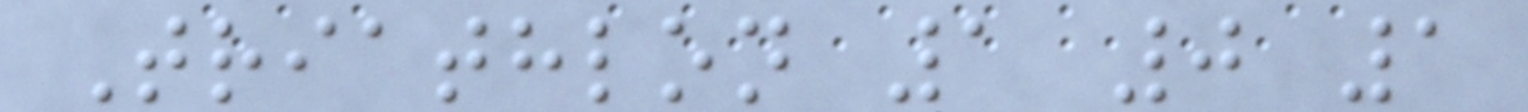Triathlon 1 0 1
